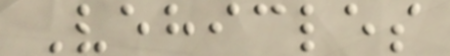Vehicles
